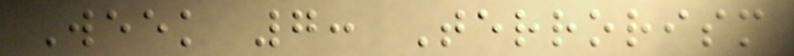Week 7: Terrorism
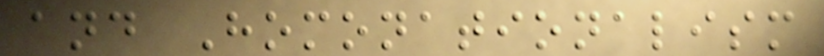and Homonationalism
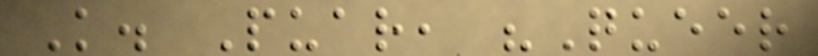K. Puar, "Queer
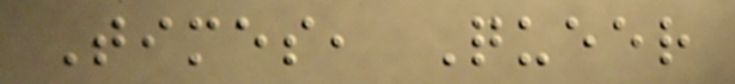Times, Queer
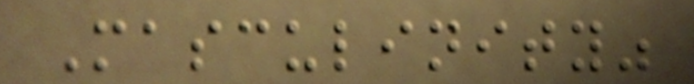Masculinity"
